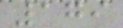179
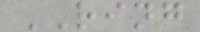RING
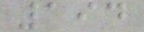194
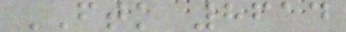FTK 8614
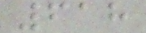618
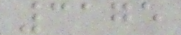3175
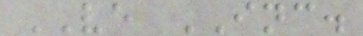VE INC.
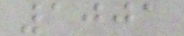1001
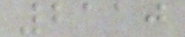2110
